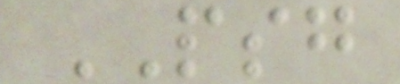PSG
